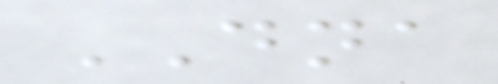DNA
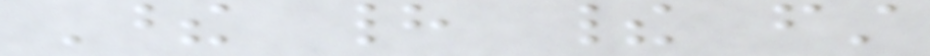These had their first
